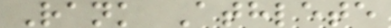Rank Athlete
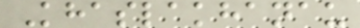Khaslakhanau
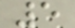5
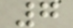7
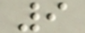9
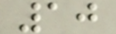10
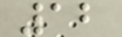12
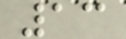13
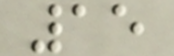15
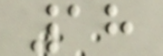18
